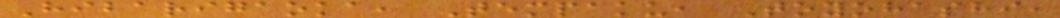Hibarigaoka, Tempaku, Toyohashi,
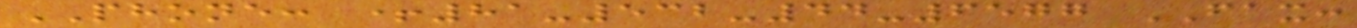PHONE: +81-532-44-6577 FAX:
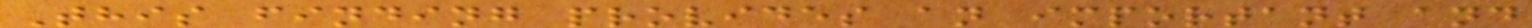This finding provides an important and
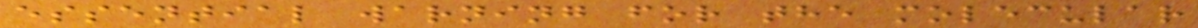essential warning for the molecular
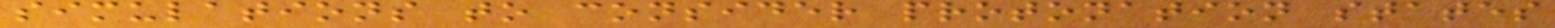simulations to consider protonation states
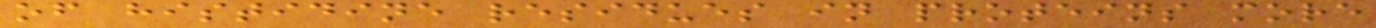of histidine residues in proteins more
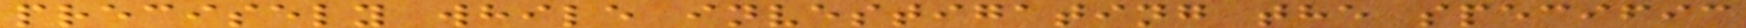precisely while investigating the specific
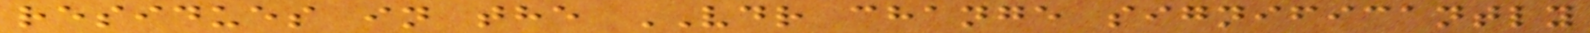residues in the VDR change significantly
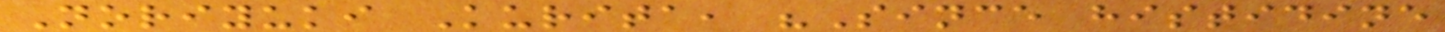Noriyuki Kurita, "Since histidine
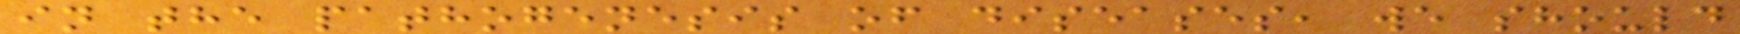in the pathogenesis of diseases, we should
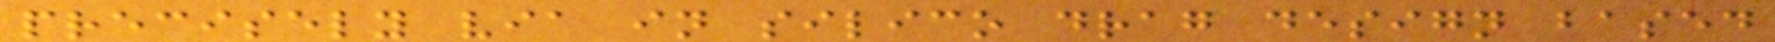precisely via in silico drag design based
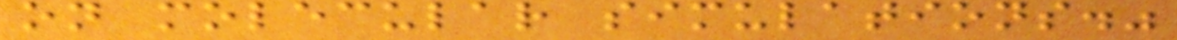on molecular simulations."
